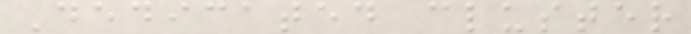Dedicated cluster
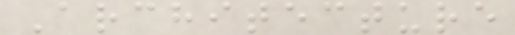Architecture
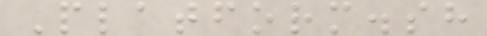Platform.sh
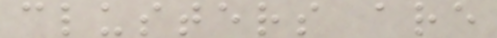clusters are
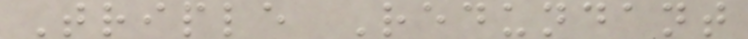Triple Redundant
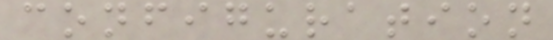configuration
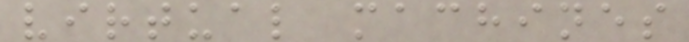virtual machines
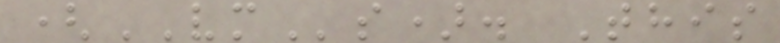(VMs). This
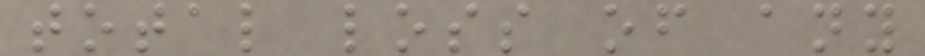total loss of any
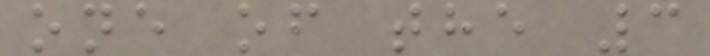one of the 3
